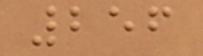256
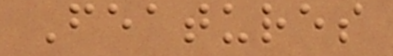Features
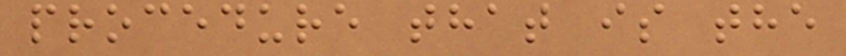procedure that is the
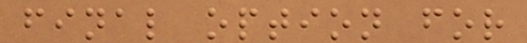final option for
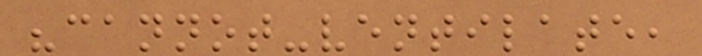"cannot-ventilate,
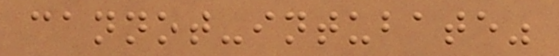cannot-intubate"
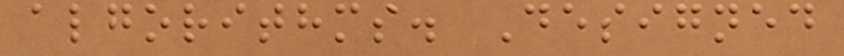algorithms. Designed
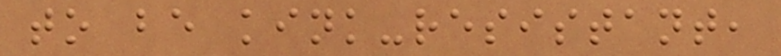to be kink-resistant,
